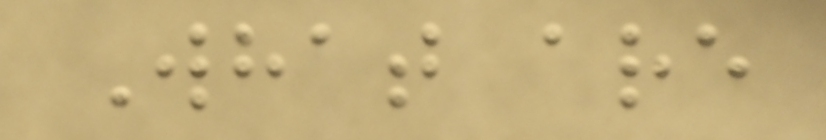What are
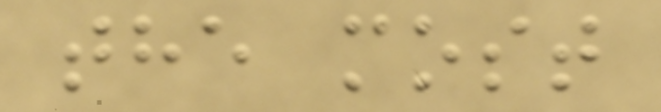the most
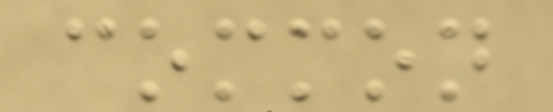common
